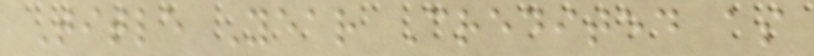Title Year Credited as
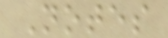Notes
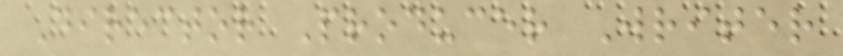Director Producer Writer
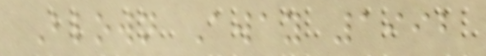Blown Away 1992
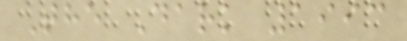The Dark 1993
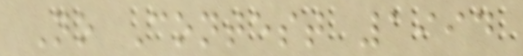No Contest 1994
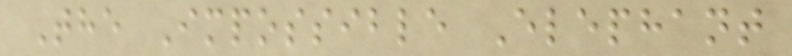The Impossible Elephant
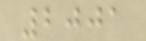2001
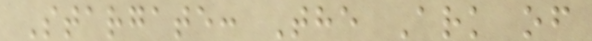Stargate: The Ark of
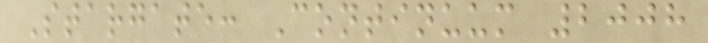Stargate: Continuum 2008
